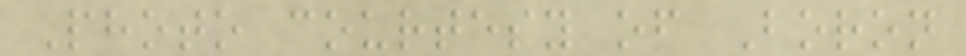Photo courtesy of Boron
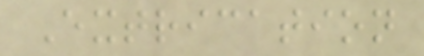Extrication
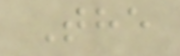The
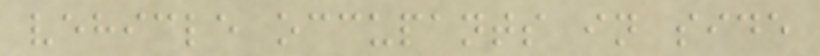vehicle occupants in side
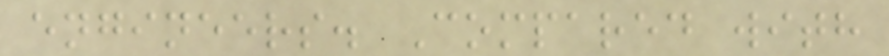engineers. Compared with
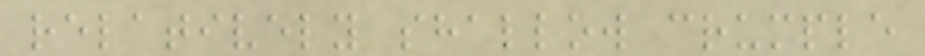relatively shallow crumple
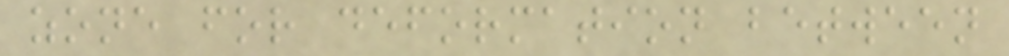zone for deformation between
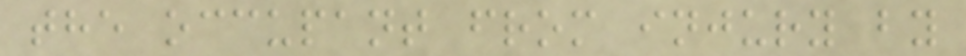the occupant from injury by
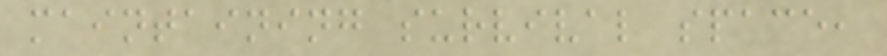maintaining survival space,
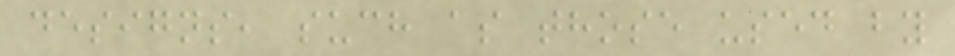designs, such as those used by
